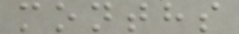months
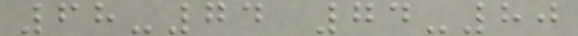68-74 74-80
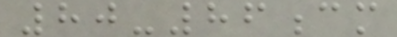80-86cm
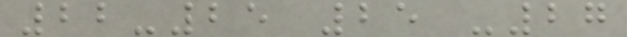22-25 25 -27
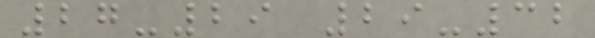27-29 29-32
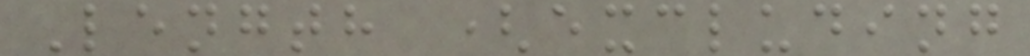Length (excluding
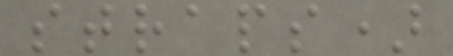straps)
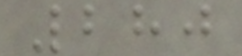280
